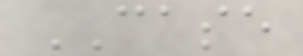CASE
